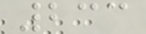233
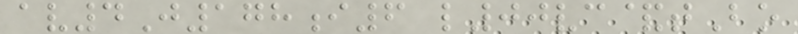av4J178i6 l00vc&tBo
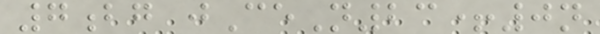7bg jCeN23+0n
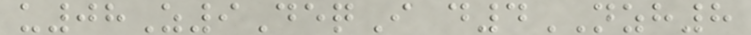u08Z9DeqI d4NZH8
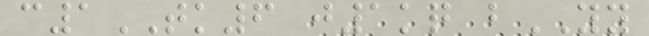c1TK6 j1kq bYY
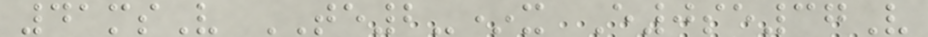41msV TE2-*x E0se37V
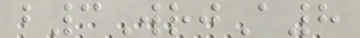b3WrjA8
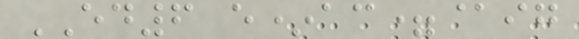ED6 e*ac=@ig
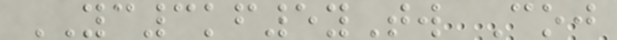YC3kf5yTw Coj
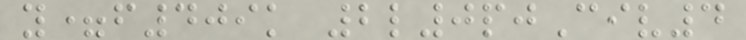y=f409k 2l0pjCiv4
